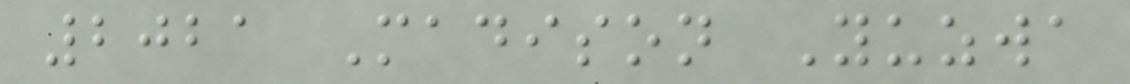2021 Madison Yuzwa
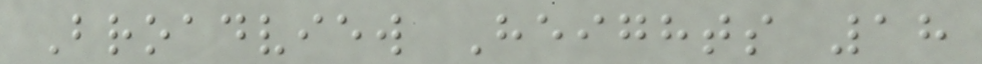Broadview Heights 18
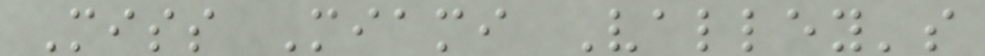Miss Miami Valley's
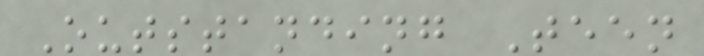Outstanding Teen
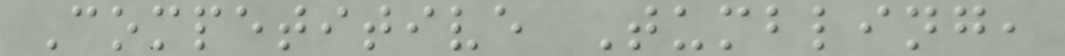Competitive Tumbling,
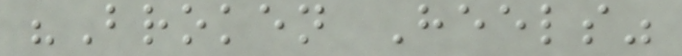"Broken Heels"
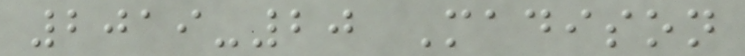2019-20 Madison
